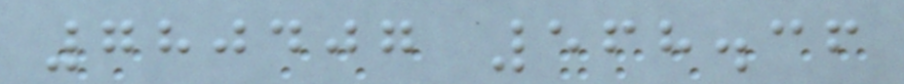780407 568.36
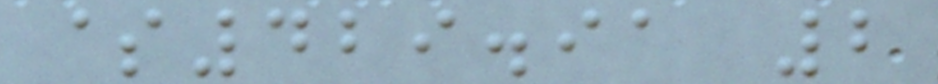$429.91 2
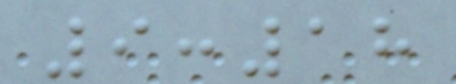9:18
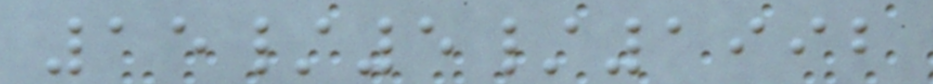15/5/1992
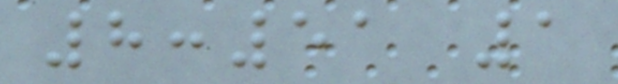8:51 1
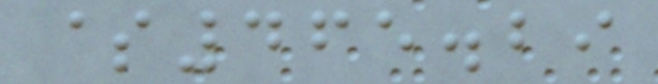$465.29
